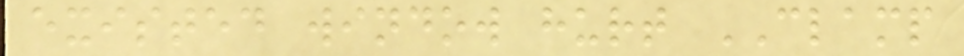existed window hurt CLAMP
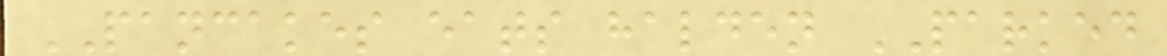PANCAKES eats halden PARKED
